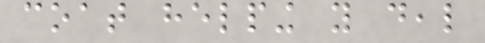coat helping you deal
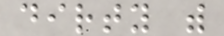dirty with
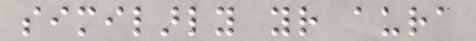similarly your aura
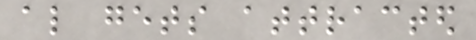also gets attracted
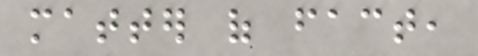matter of fact,
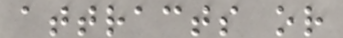attracts or
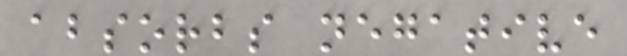absorbs negative
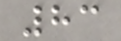83
